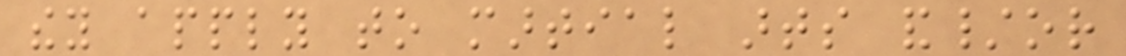they apply to martial arts and/or
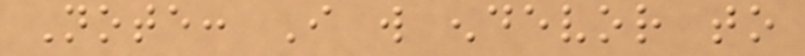Note: I will endevor to
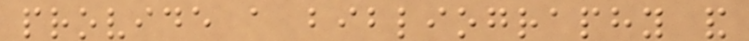provide a bibliography and
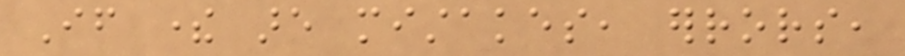If there are mistakes, errors,
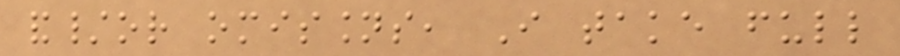and/or omissions, I take full
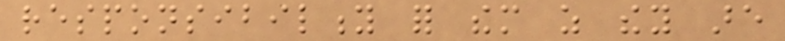responsibility for them as they are
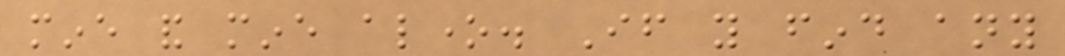mine and mine alone. If you find any
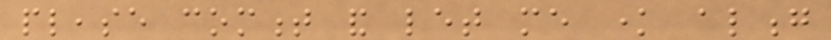please comment and let me know along
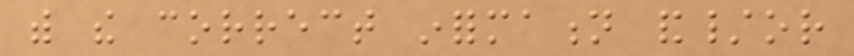with the correct information and/or
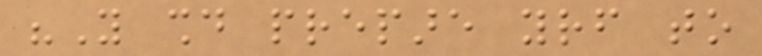"You should prepare yourself to
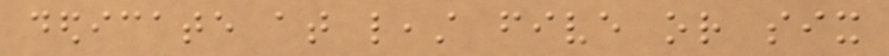dedicate at least five or six
